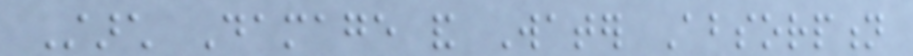Starch Damage and Water Absorption
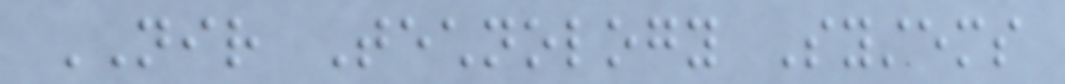NIR Technology Systems
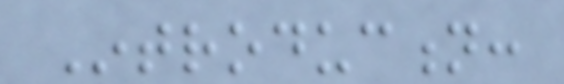Introduction:
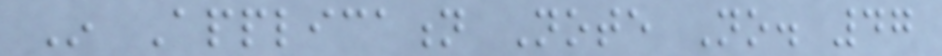In Application Note No. 47
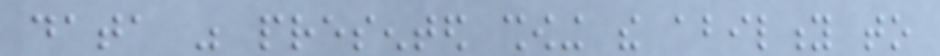data was presented showing the ability to
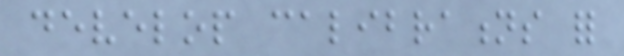develop calibrations for
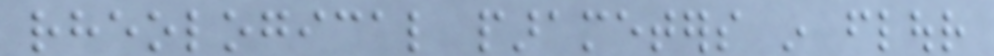rheological parameters in flour
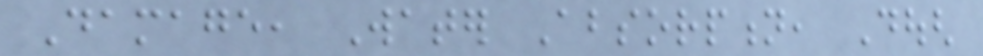Damage, Water Absorption, Dough
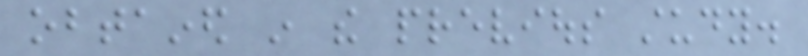obtained in the previous study.
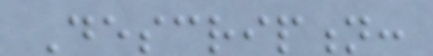Description:
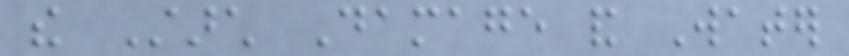the Starch Damage and Water
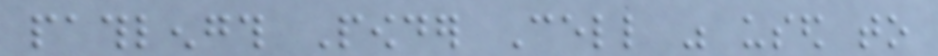pathlength Powder Cell was used to
